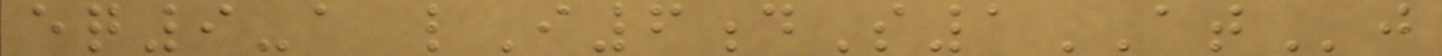eq9-a lI6dS1ATj
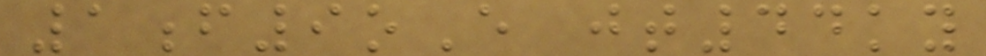1f9oE jt44ky
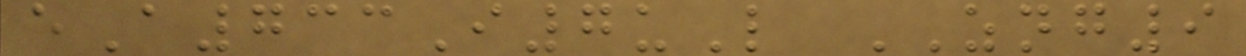eA733I7uL ZNG9
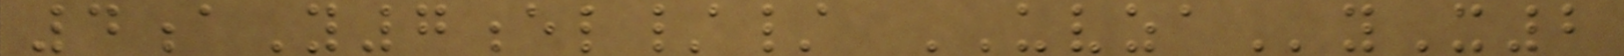4aY7el// UVZAyX2
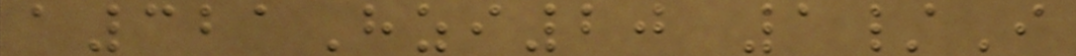a321Hzi20 1/I
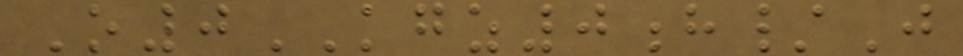O0KGZ0h/J
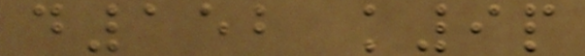d152 k9p
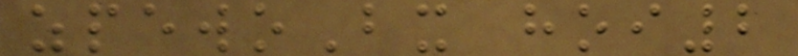zpewoBx hoi2
